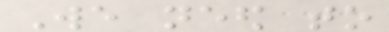We need to
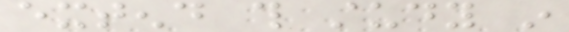extend this study in
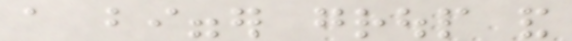a bigger group and
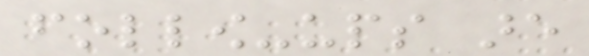follow-ups are
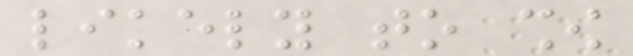likely to show
